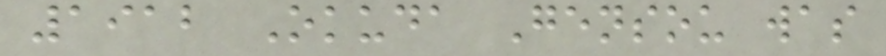1912 Okuda Gensou was
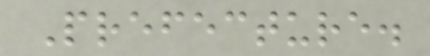Prefecture.
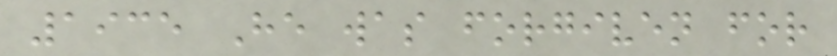1935 He was forgiven for
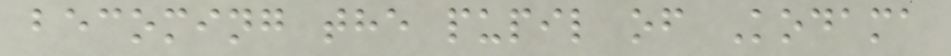becoming the pupil of Kodama
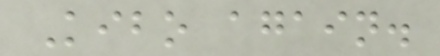Kibo again.
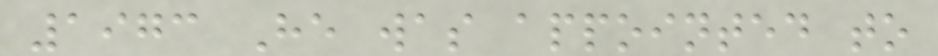1973 He was appointed to
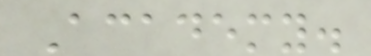Academy.
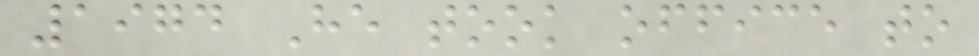1974 He took office to
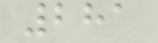281
